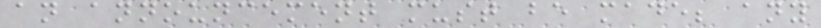an announcement must be made; any
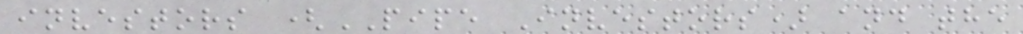investors (PIPE Investors) and the
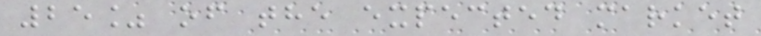25% of the expected market
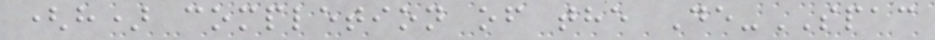(h) completion of the De-SPAC
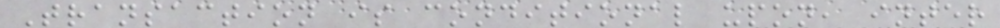Transaction is conditional upon, inter
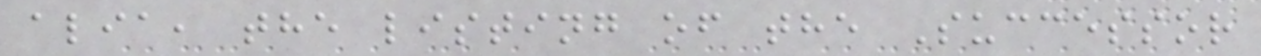alia, the listing of the Successor
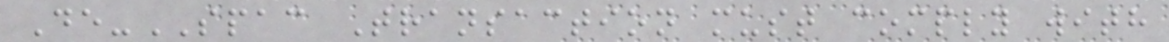De-SPAC Transaction must comply with
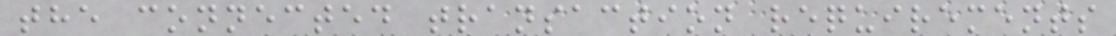the connected transaction requirements
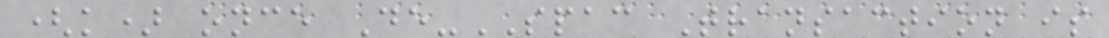(k) once De-SPAC Transaction is
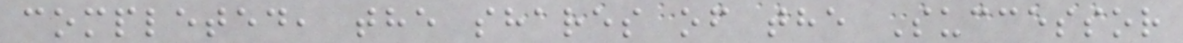completed, the shares of the Successor
